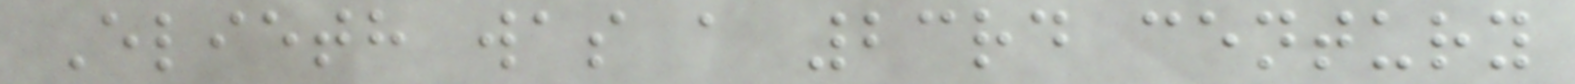Elieth was a 23rd century
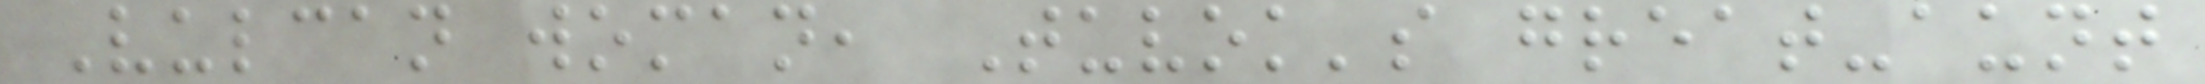Vulcan woman, Tuvok's great-aunt
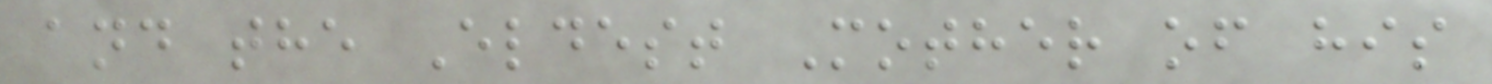and the Eldest Mother of his
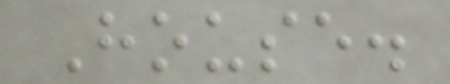House.
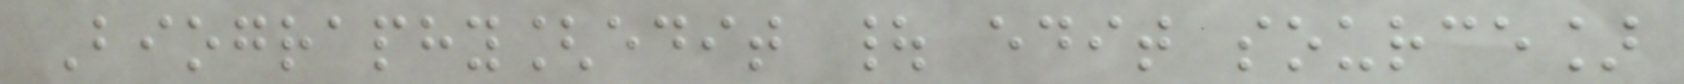Biography[edit | edit source]
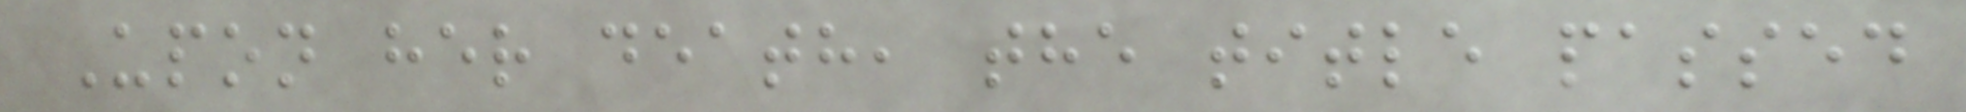Upon her death, the title passed
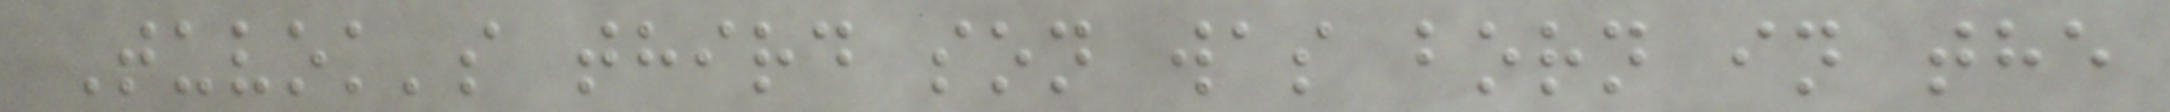Tuvok's third son was born in the
